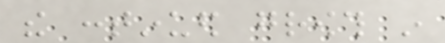the continued growth in
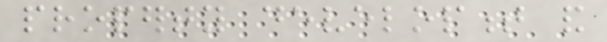property development and
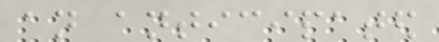an anticipated
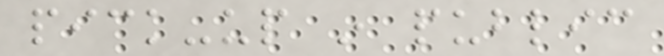pick-up in public
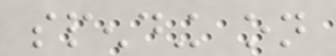spending on
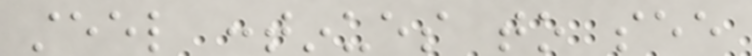steel continues to see
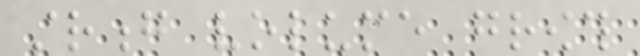strong volume growth
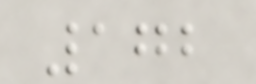172
